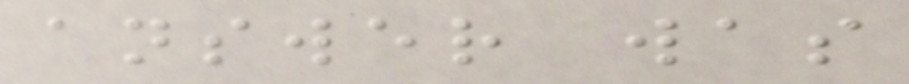answer was
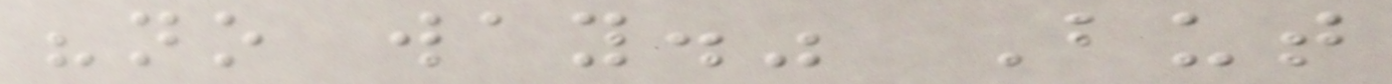"no way." But
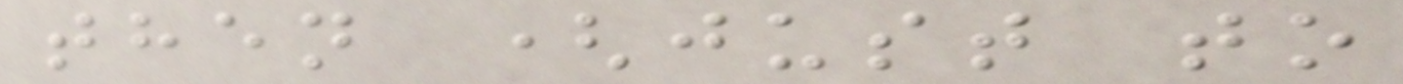then (just to
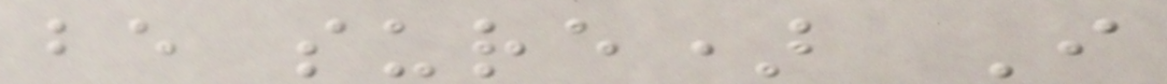be sure) I
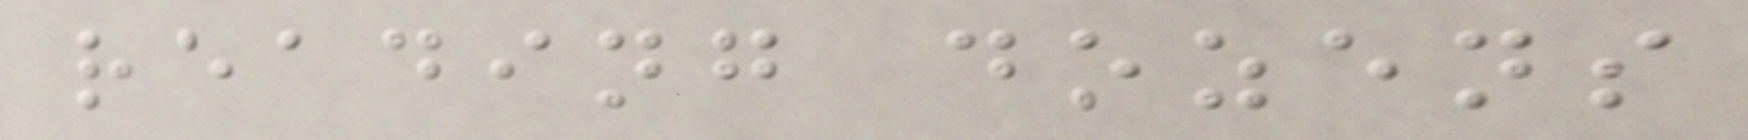reading dozens
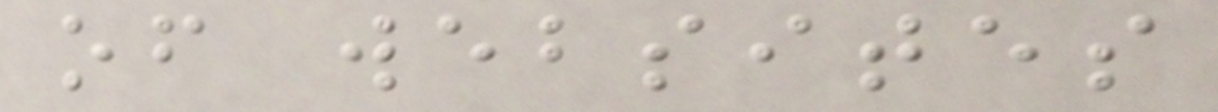of websites
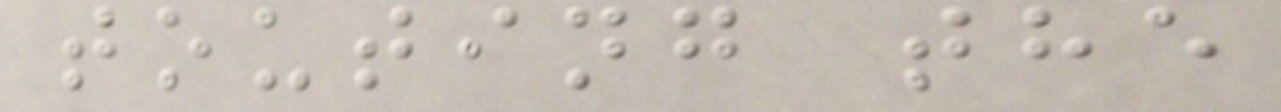touting the
